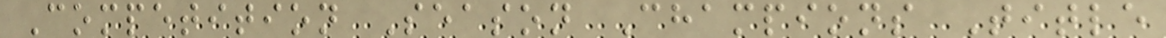Competition Season Champions Title
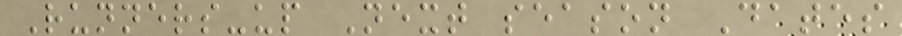Runners-up Next season Dates
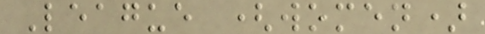League (women)
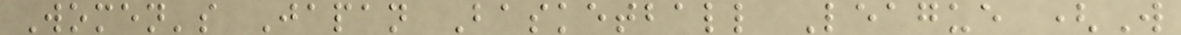Women's Japan Basketball League (W
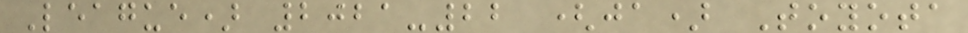League) 2021-22 (ja) Toyota
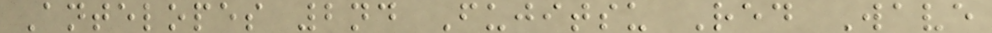Antelopes 2nd Fujitsu Red Wave
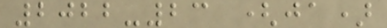2022-23 (ja)
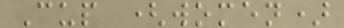Cup (women)
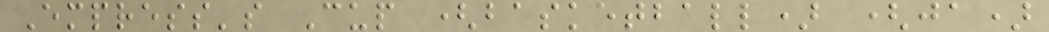Empress's Cup (basketball) (ja)
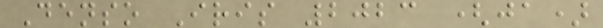Denso Iris 2023 (ja)
